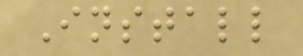Install
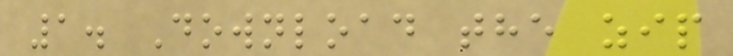1. Download the zip
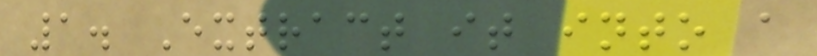1. Extract it into a
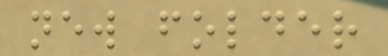new folder
